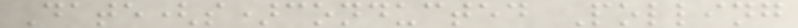Date(s)conducted Polling
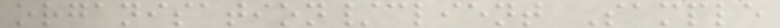organisation/client Sample
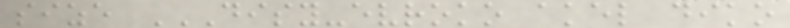size DISY-EVROKO AKEL DIKO
